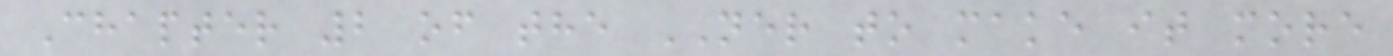Chapter 2 of the NER to make it more
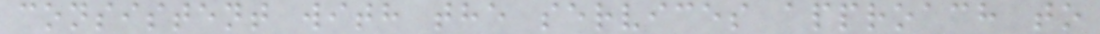consistent with the services approach to
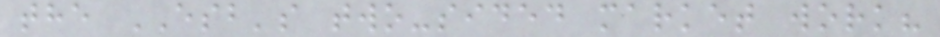the ESB's two-sided market work?
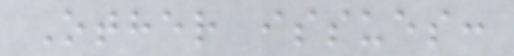Other issues:
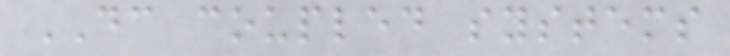DC coupled systems
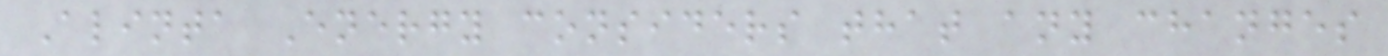Alinta Energy considers that any changes
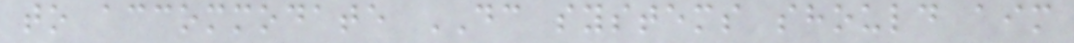to accommodate DC systems should aim
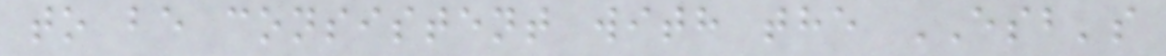to be consistent with the ESB's
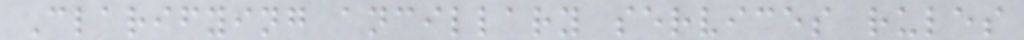Clarifying ancillary services rules
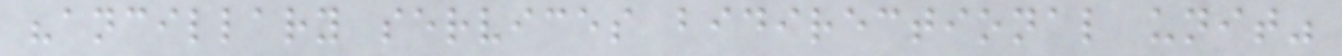"ancillary services bidirectional unit"
